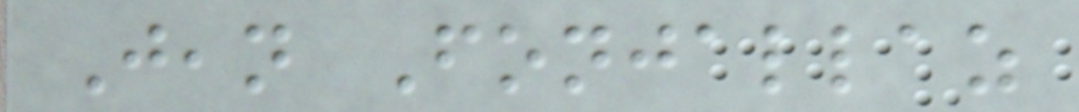Jean Fonjallaz
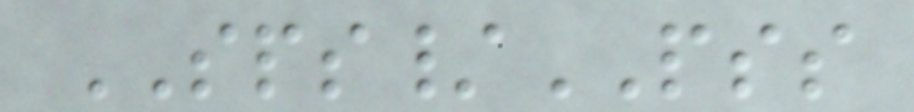SPS/PSS
